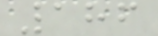186
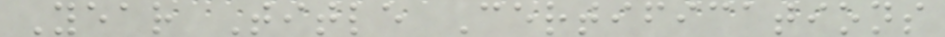Year Title Certifications
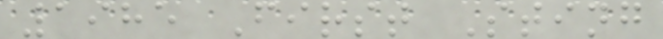1985 First Sting
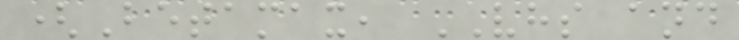(Betamax, VHS and
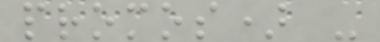promos) -
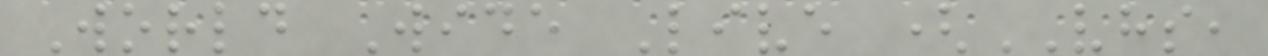World Wide Live (VHS,
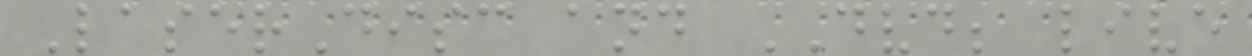LaserDisc and DVD; live
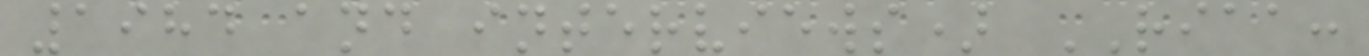1984 and interviews) RIAA:
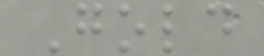Gold
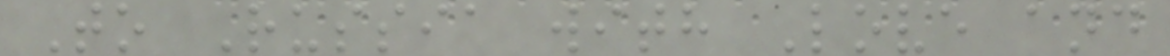To Russia with Love and
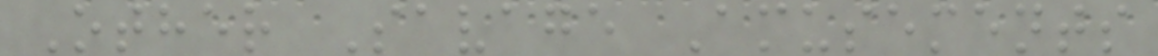Other Savage Amusements
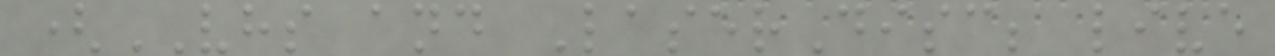(VHS and LaserDisc; live
